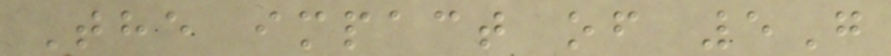The impact of 5G
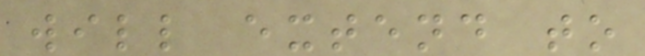will extend to
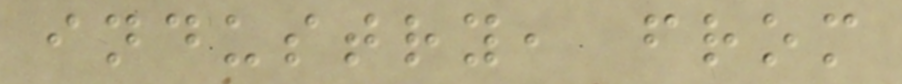industry, from
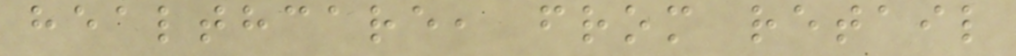healthcare, from retail
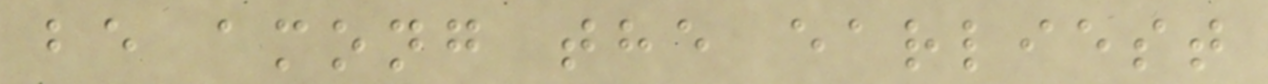be among the earliest
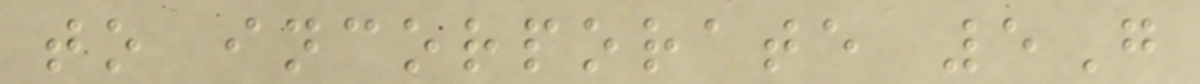to incorporate 5G
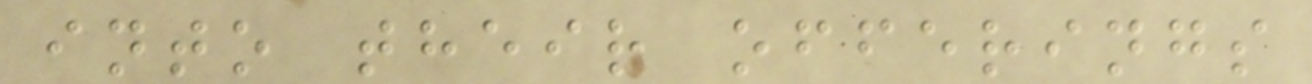into their offerings
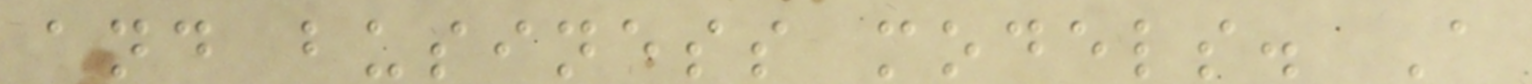and business models. A
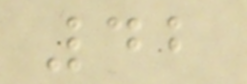42
